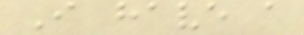I have a
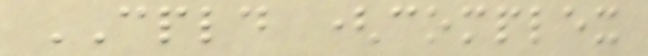CPLD (complex
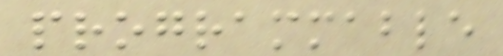programmable
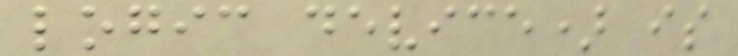logic device) is
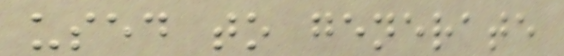used to generate
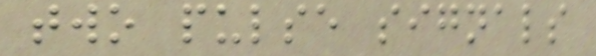two pulse signals
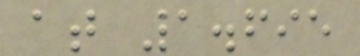at 1.695
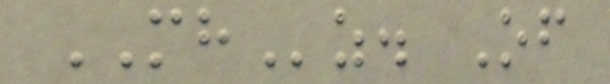MHz. Of
